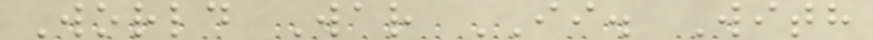World War II. With
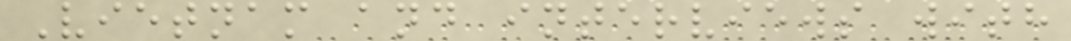Vietnam and interviews with
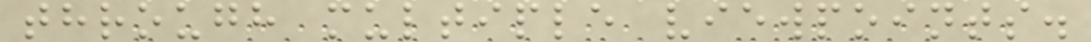through multiple viewpoints.
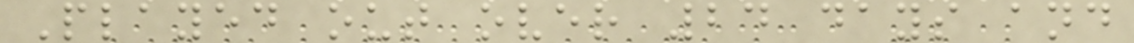Played out over 24 days and
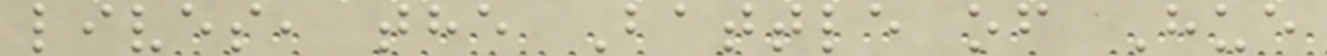lives, the Battle of Hue
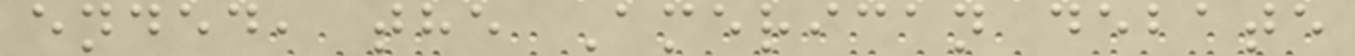ended, the American debate
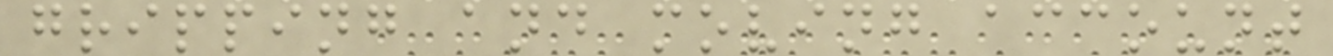gripping and moving account
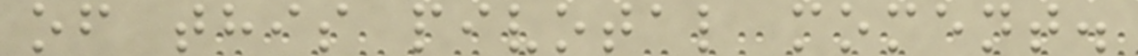of this pivotal moment.
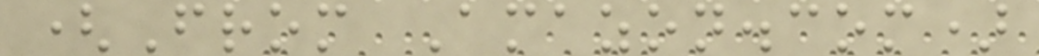(From Amazon.com)
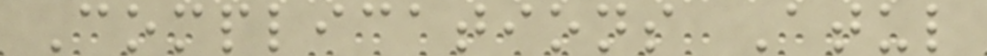Complications Atul
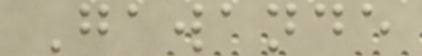Gawande
